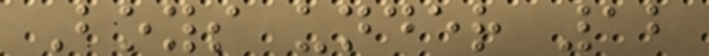Boys under 12
